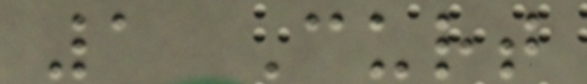1 Curt
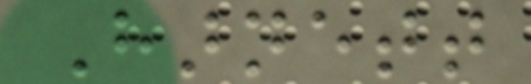Harnett
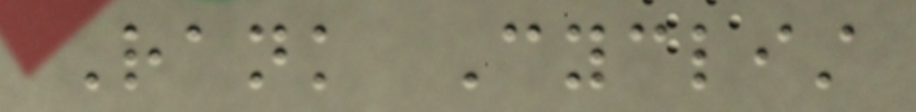Rank Cyclist
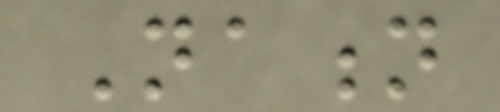Nation
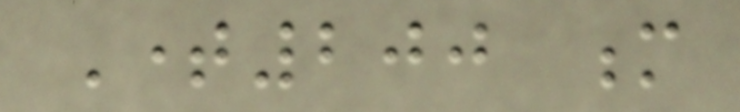Time200 m
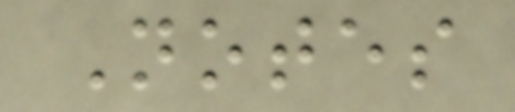Notes
